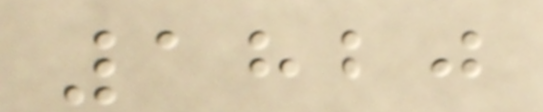1820
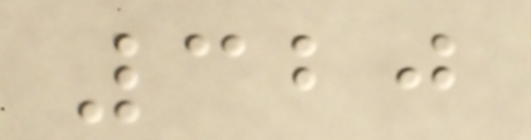320
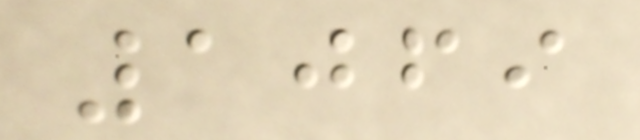1069
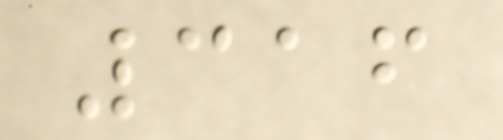316
